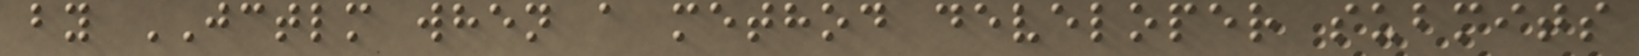by JCTLM when a method developer submits
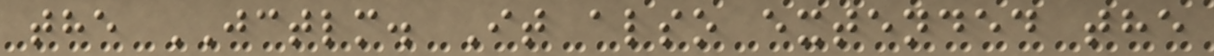the JCTLM. It also extended the
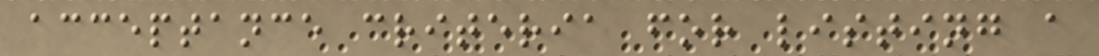acceptance criteria for listing a
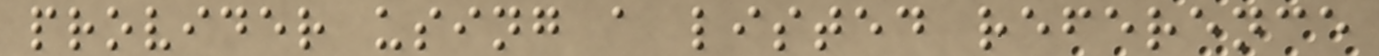provider using a listed reference
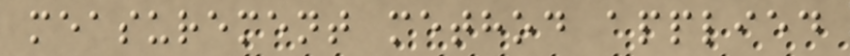measurement method applied
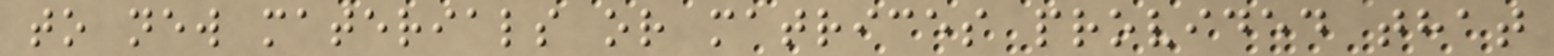to new materials or matrices provided that
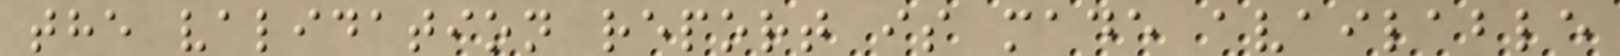the validation report is made available
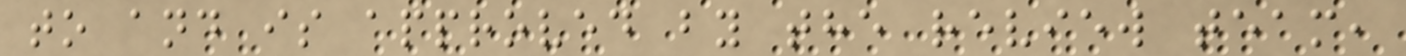to and is approved by the review team,
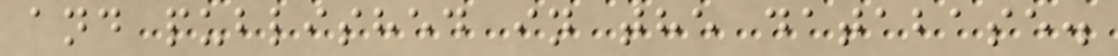and published in the database.
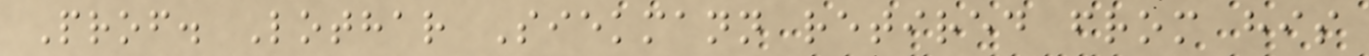Prof. Lothar Siekmann retired from his
